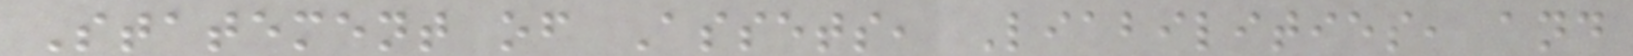Statement of Assets, Liabilities, and
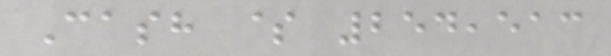Cash $ 254,513
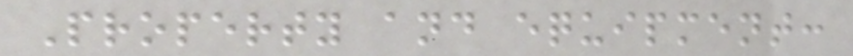Property and equipment:
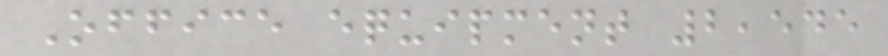Office equipment 2,545
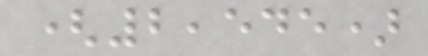(2,545)
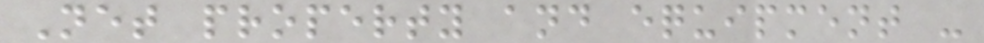Net property and equipment -
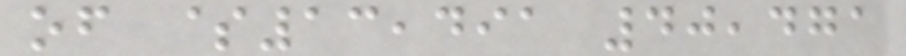of $13,491 40,471
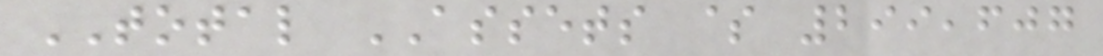TOTAL ASSETS $ 299,607
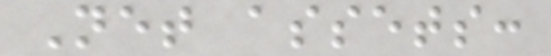Net assets:
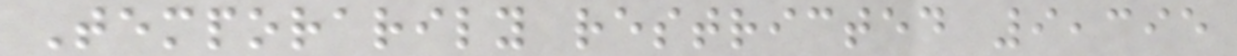Temporarily restricted 9,395
